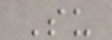Su
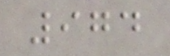974
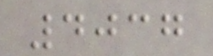4037
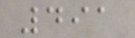491
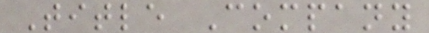Title Company
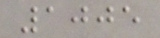1005
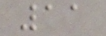11
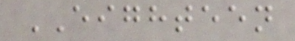EIGHTEEN
